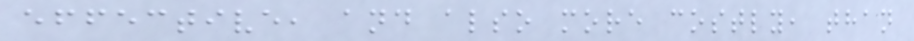effective, and also more costly, than
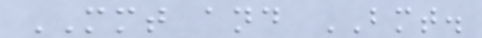MMT and BMT.
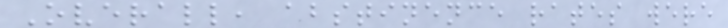Overall, abstinence rates were
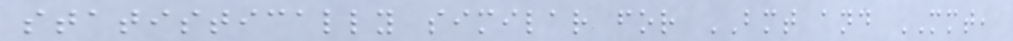statistically similar for BMT and MMT,
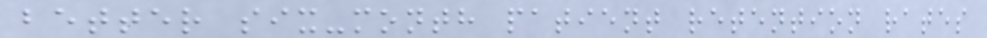better six-month patient retention rates
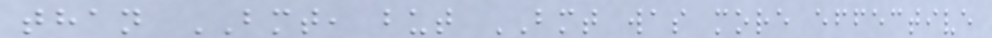than BMT, but BMT was more effective
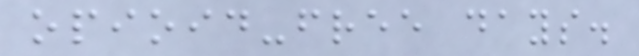opioid-free days.
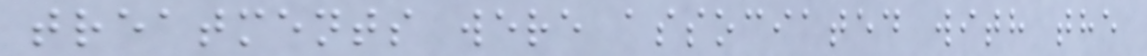treatments were associated with the
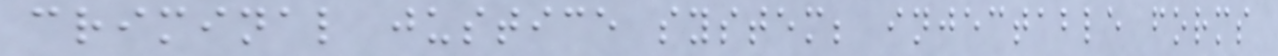criminal justice system; injectable forms
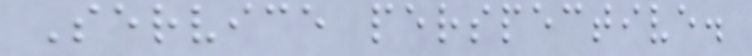Service perspective.
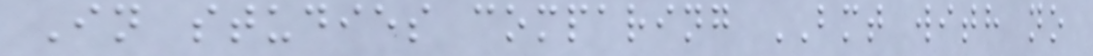In studies comparing BMT with no
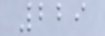229
